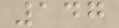147
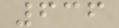636
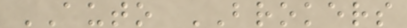AUTO BROKERS
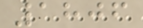1806
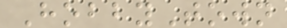HobbyTown
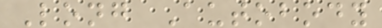Long Autobody
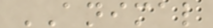ANIMAL
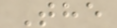The
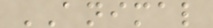ANIMAL
